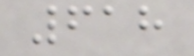618
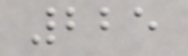225
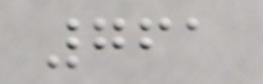761
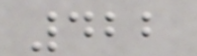422
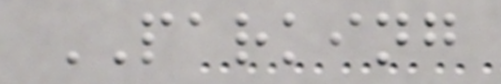PARKING
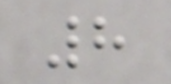8
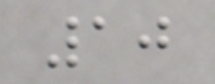10
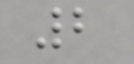2
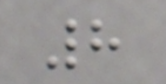8
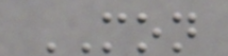MON
